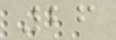26
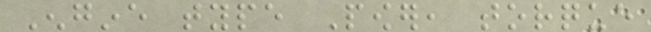Engine type Power, torque
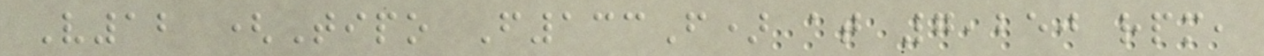V12 (Tipo F133F) at 7,250 rpm,
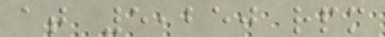at 5,250 rpm
